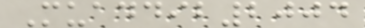Muaddib2004
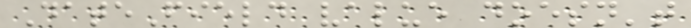DateField value doesn't
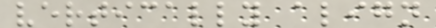vertically align
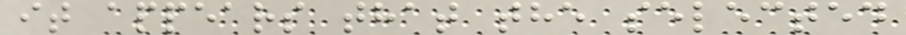it appears that the selected
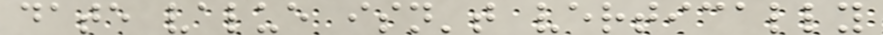date value isn't vertically
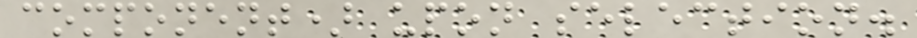component) upon selection.
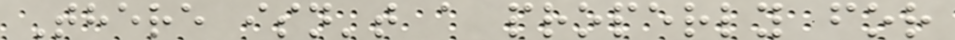There isn't a properly for
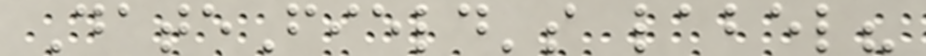DateField's label?
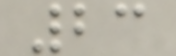23
